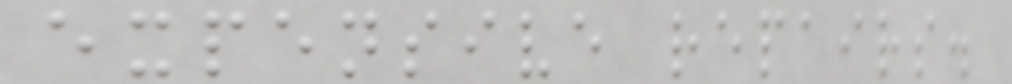expensive repairs.
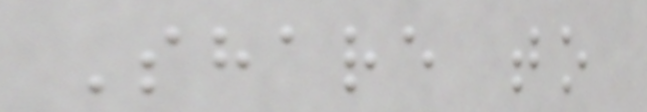Share to
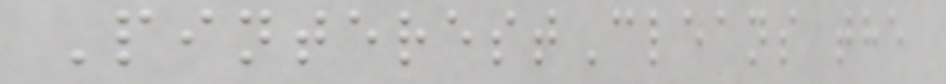PinterestCleans the
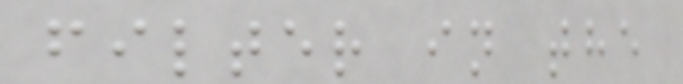filter in the
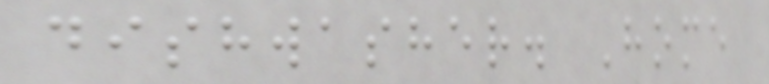dishwasher. Home
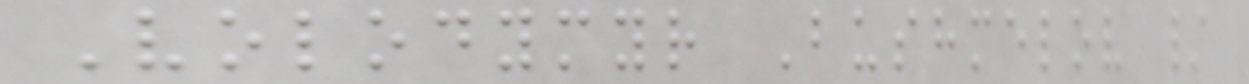Volodymyr Bushmelov /
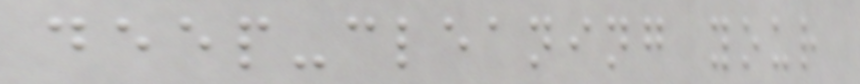deep-cleaning your
